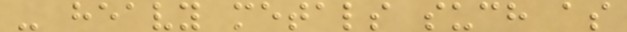- heavy metals such as
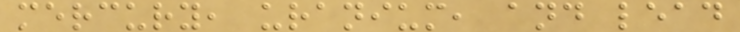mercury, uranium, and lead
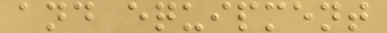and equipment
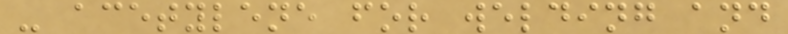- acetylene for welding and
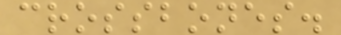crossbones.
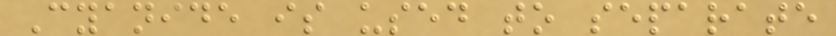Cyanide is used to separate
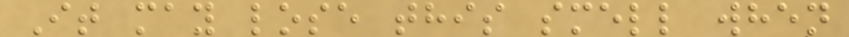It may lose this smell when
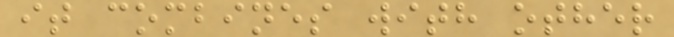it combines with other
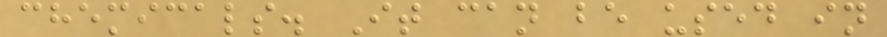chemicals. It can be used in
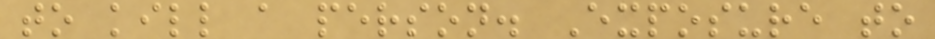to kill a person. Exposure to
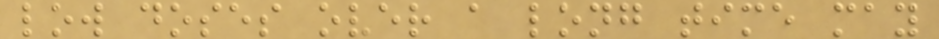low doses over a long time may
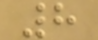8
